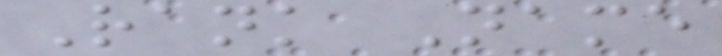Rank Name
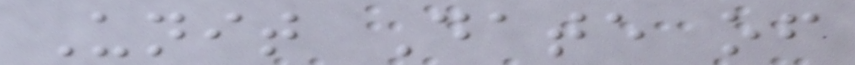Unit Date of
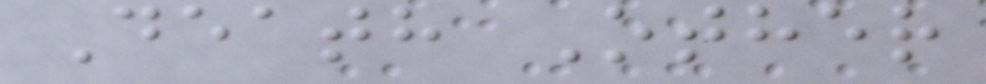Death Other
